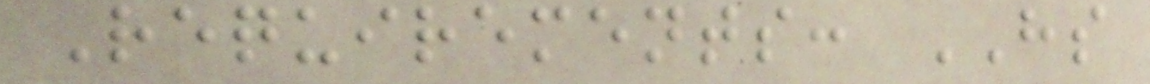Requirements: HS
